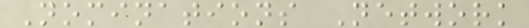Nominations Network
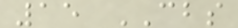15 CBS
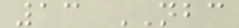13 NBC
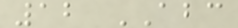12 ABC
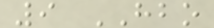9 HBO
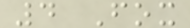4 Fox
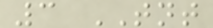3 TNT
